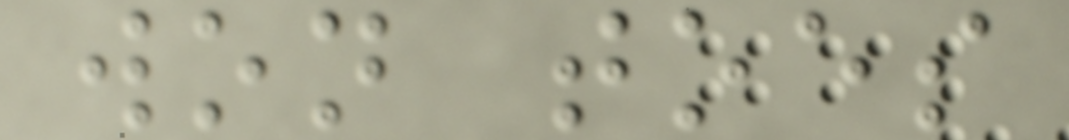won toes
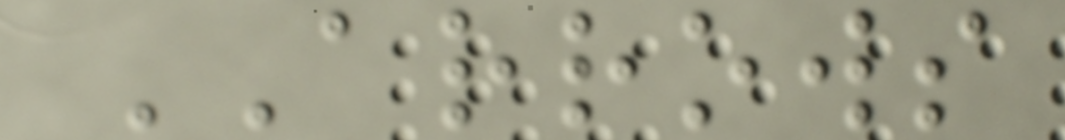ARROWS
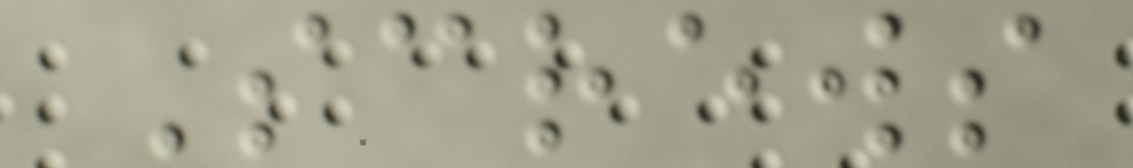Screws
